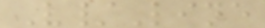V/Line
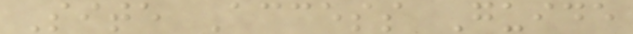Site Access Guide
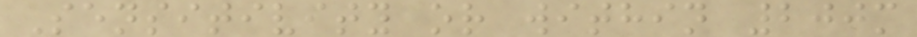Sensitivity or within 200m
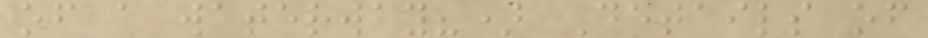of a waterway?) Details of
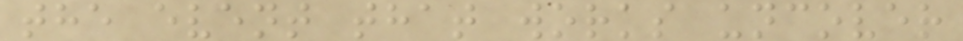the event that works uncover
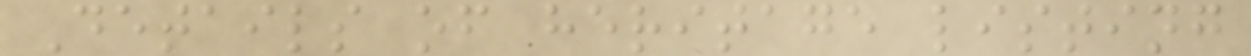Details of heritage listing
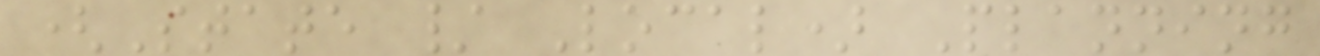(State / Local) Planning
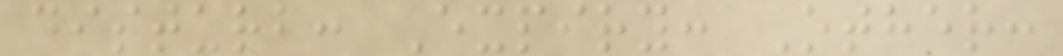disturb: Expiry: Other:
